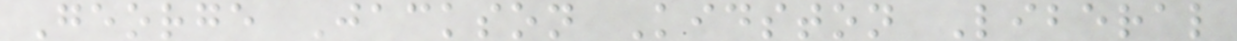George Jackson Kidston Liberal
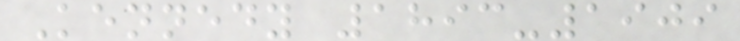Kennedy 1893-1909
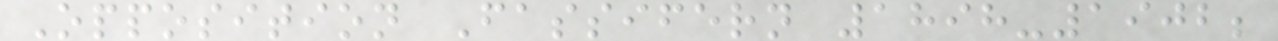Opposition Fassifern 1898-1902;
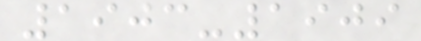1903-1909
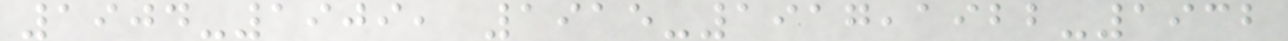1904-1909, 1915-1917,1922-1932
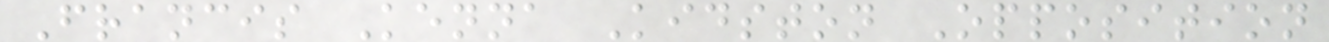Francis Kenna Kidston Opposition
